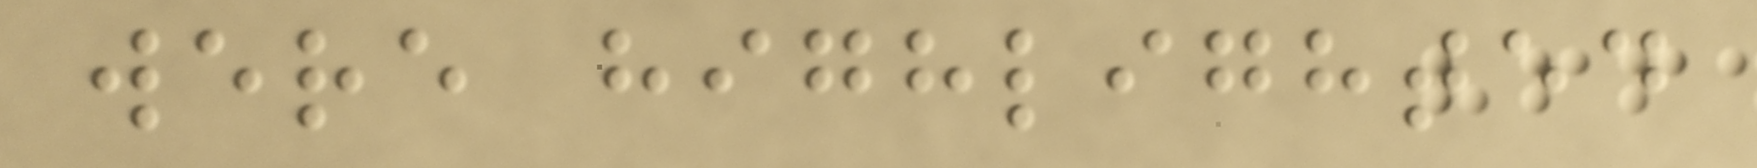were highlighted
